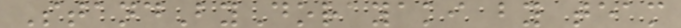StandByDorayaki by team
